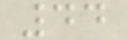44
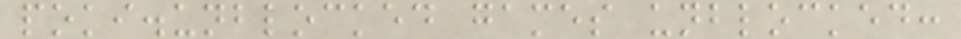poki.unblocked games unblocked:
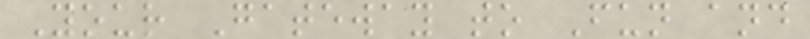Your Gateway to Fun and
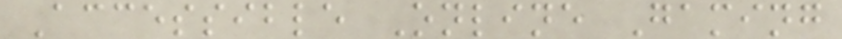Accessible Online Gaming
